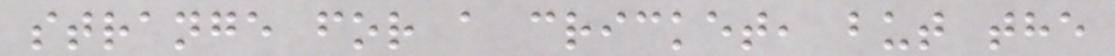strange for a cricket, but the
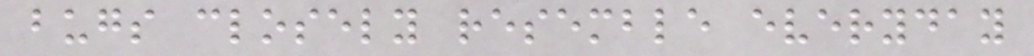bugs closely resemble everyday
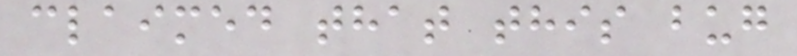claimed that this bug
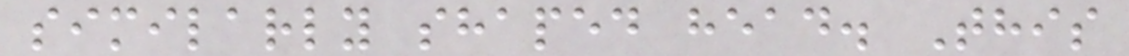similarly shaped head. This
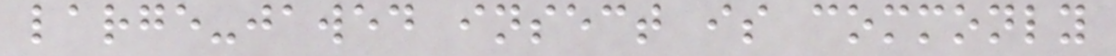large-jawed insect is commonly
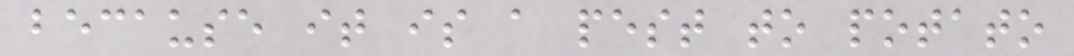because it is a pest to potato
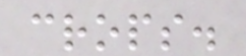crops.
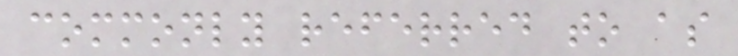commonly referred to as
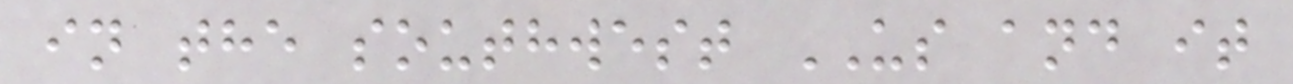in the southwest US and it
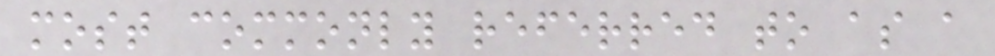most commonly referred to as a
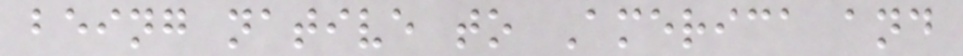being native to America and
